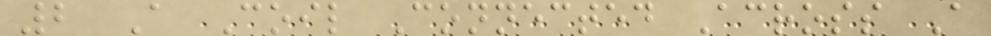2 A Coil Connected Across A
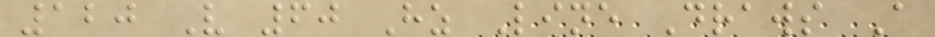120 V 60 Hz Line Draws A
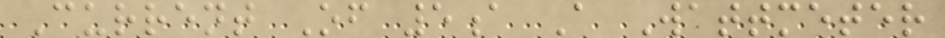Current Of 5a A Wattmeter
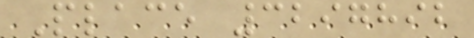Place 3297892
